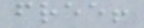free!
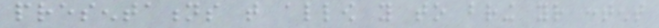presentations that allow you to bring your content
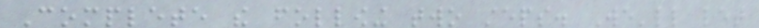Complete the following two steps. We'll let
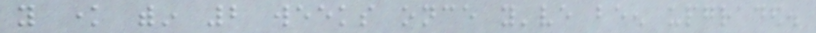you know within 2 weeks once you've been upgraded.
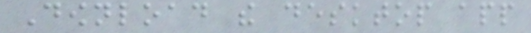Download the desktop app
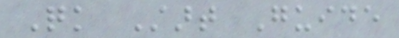Quick Start Guide
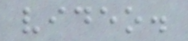video.
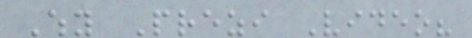Why Prezi Video?
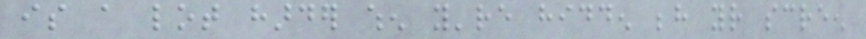is a lot harder when you're hidden behind your screen
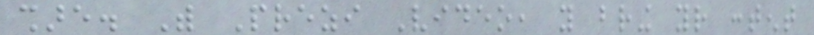share. With Prezi Video, you bring your content
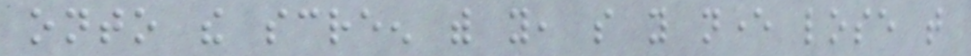onto the screen with you, so you never lose that
